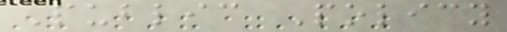Public Policy
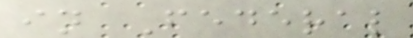in Federal
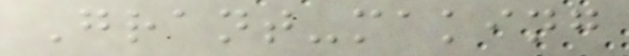Grant-making
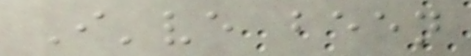I've been
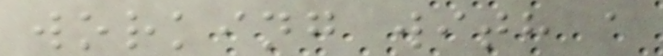working with a
